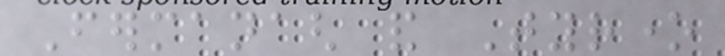Fermanagh and Tyrone
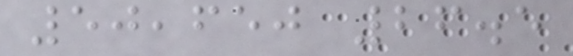50,650 26.5
